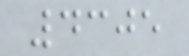4305
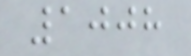1008
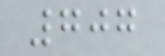707
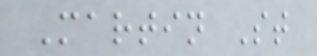Martin St
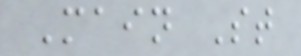Main St
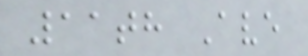11th Ave
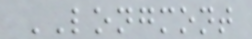LONGMONT
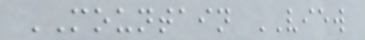MOUNTAIN VIEW
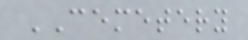CEMETERY
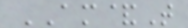AM&T
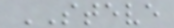STEVE
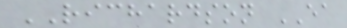RICHARDSON EA
